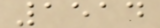1514
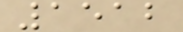1512
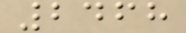2468
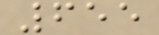655
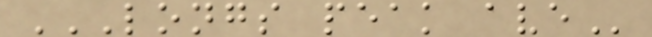LONGS PEAK AVE
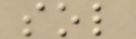sol
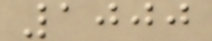1000
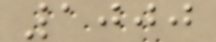1000
